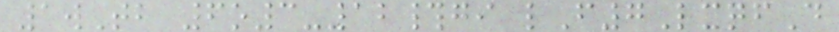1wTb 6o3-12#gi lF7LxqfD
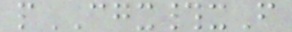pCGX#xF
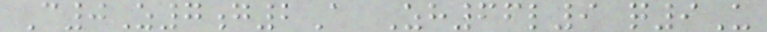C0Z7g2A Zh66l9 q9U
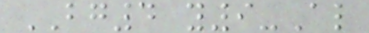BG4 y9-Al
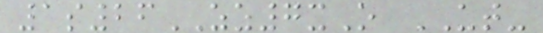1s26ZZ7xO UT-
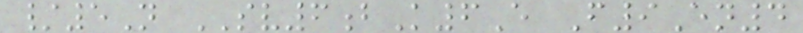/5N SV6bK6E F9En4
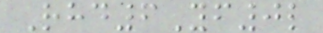Rhd6Yf0l
